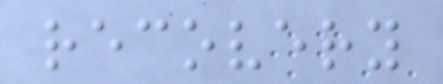recovery
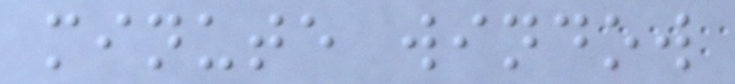minute window
